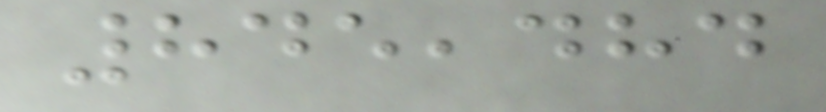845,484
